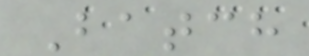Batch
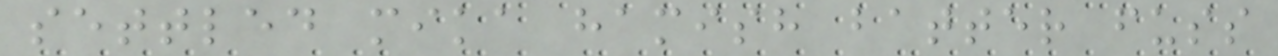settled mika hamish batter fuss
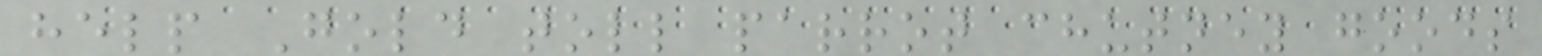help Gold toll parrot chutney goods
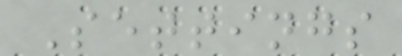Settings
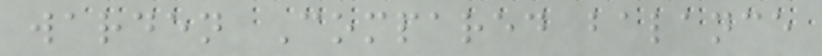warden Compared balance
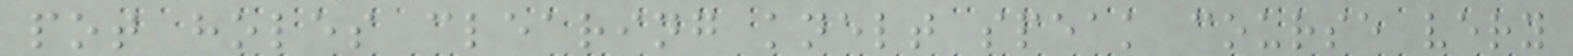pot holes clearing knelt speak course very
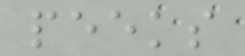peeks
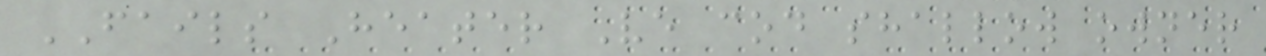FAILS Heater Ve cod shallow owner
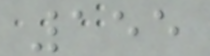155
